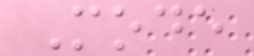Mode
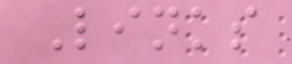Links
